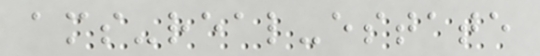ams-real-estate
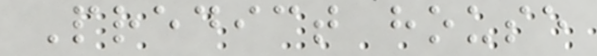Predict house
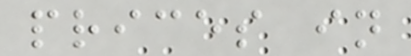prices in
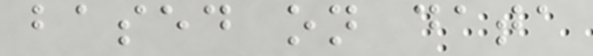based on data
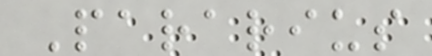Pararius
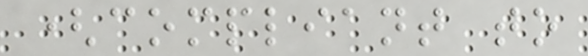(compliant to
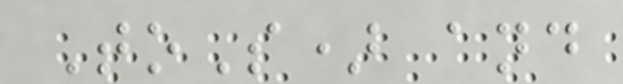ToS) and
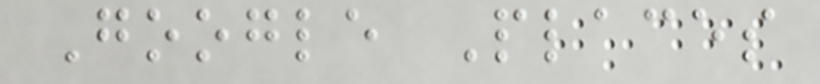Google Places
